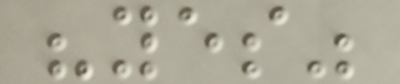"yes"
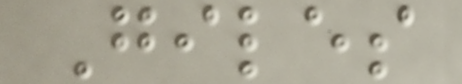Giles
